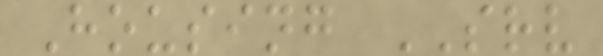Housing SRV
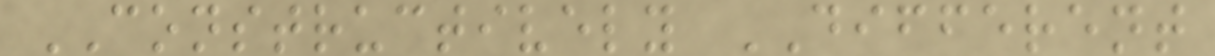CONSTRUCTIVELY DIFFERENT
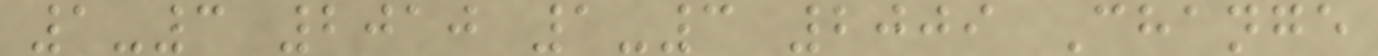1-3 2010 1-3 2009 Change
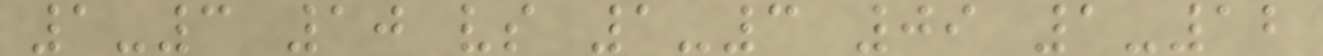1-3 10 vs 1-3 09 1-12
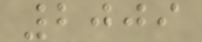2009
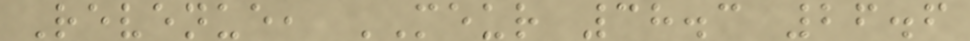Revenue, MEUR 38.3 26.6
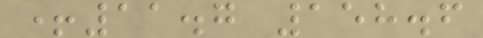+11.7 158.6
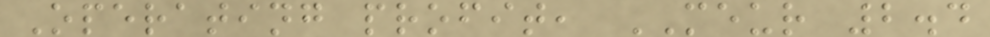Operating profit, MEUR 2.4
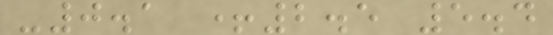-0.1 +2.5 5.4
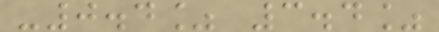-0.4% 3.4%
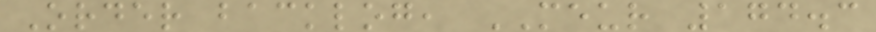Order backlog, MEUR 174.3
